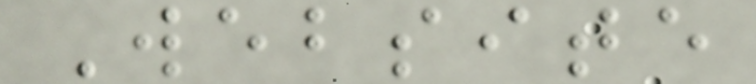Website
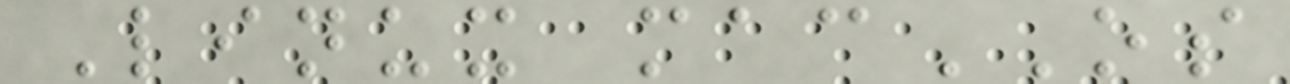Linux macOS
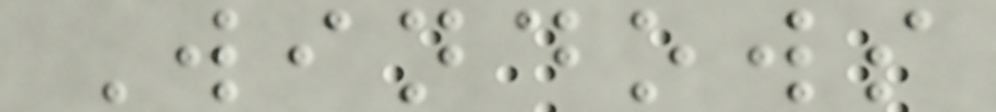Windows
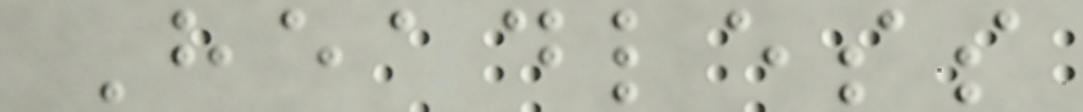Headless
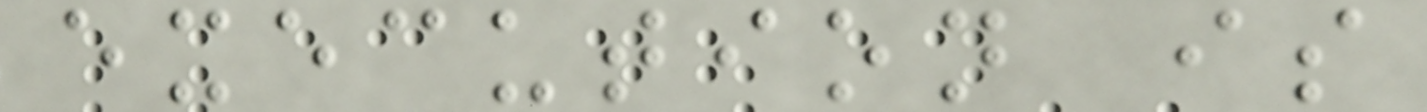execution is
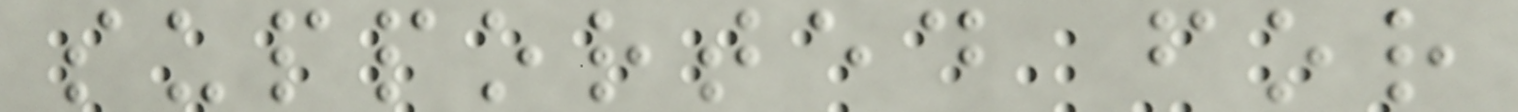supported for
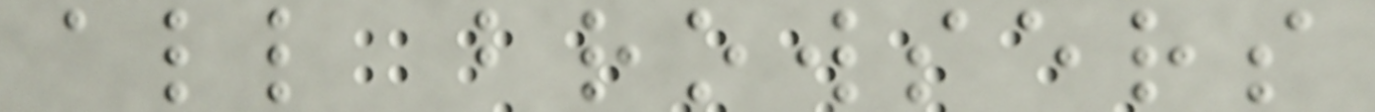all browsers
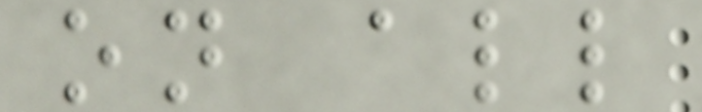on all
